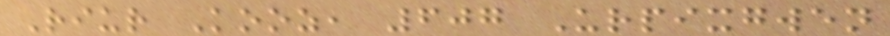Riur Kooz, 607 Urpixgwen
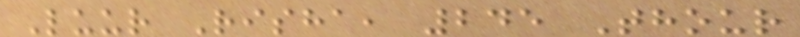Luur Risha, 245 Thour
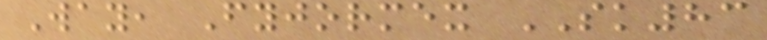Way, Fyjormex SK83
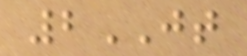2JT
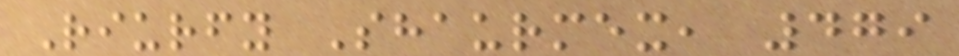Riurfy Shaurmex, 479
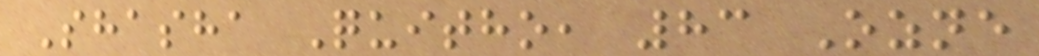Shasha Quitho, 83 Ozne
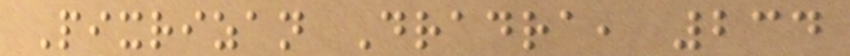Pixrizan Dradra, 234
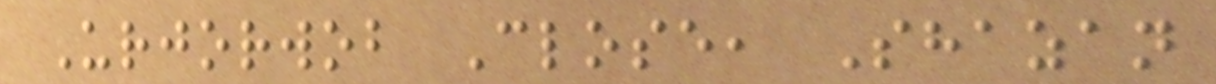Urjorwob Close, Shazan
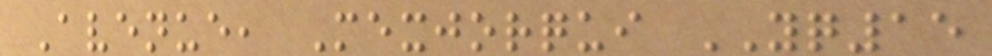Avenue, Mexjorqui YQ15
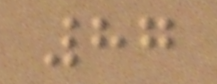87
